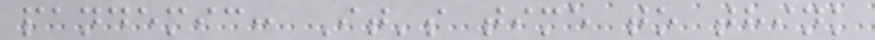pandemic: It's time to think
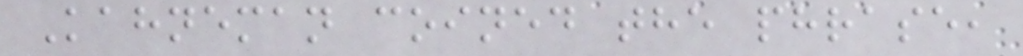Kahneman coined the phrase,
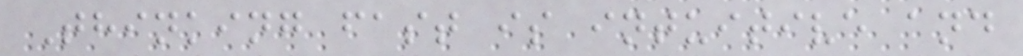Thinking fast is intuitive and
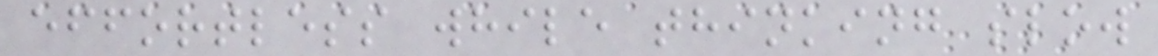effortless while thinking slow
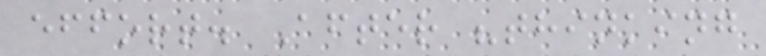effort. After "thinking
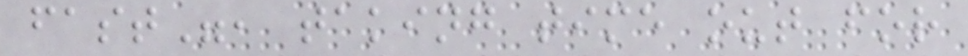fast", taking time out for
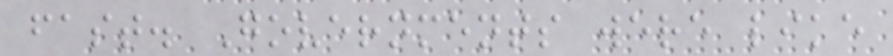fast. Governments were like
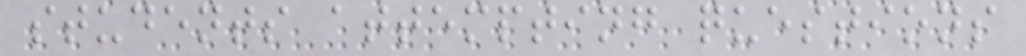students attempting questions
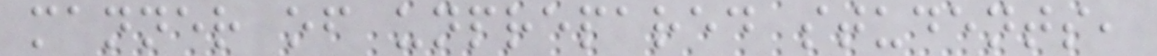manner of unprepared students,
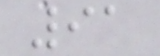91
